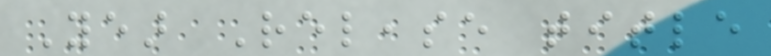Year Release title
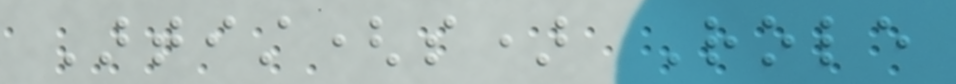Artist(s) Role
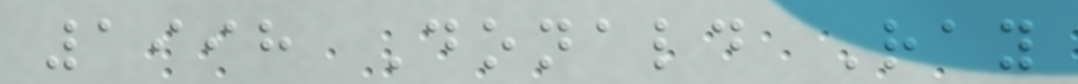1998 Donald Ray
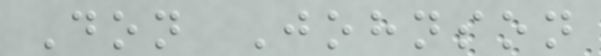Don Johnson
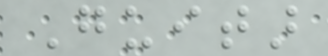Guitar
